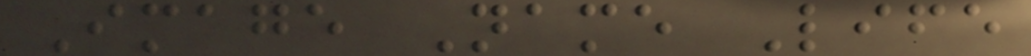Image Name Life
